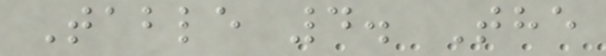Table 4. The
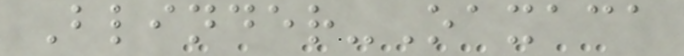Blinder-Oaxaca
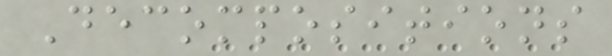Decompositions
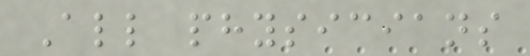All physicians
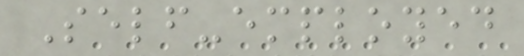Self-employed
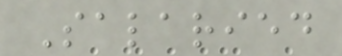Salaried
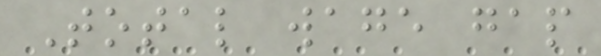Total wage gap
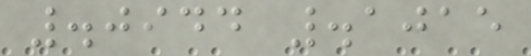.0944 .1015
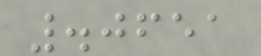.0651
